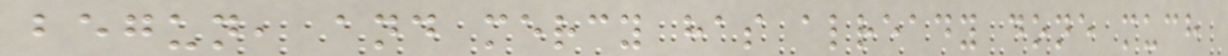begun, and mercy has already done much
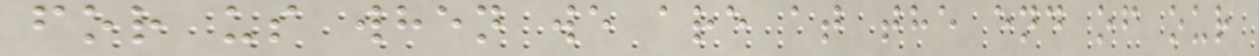for us when we are at the end of our
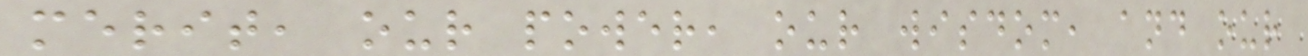merit, our power, our wisdom, and our
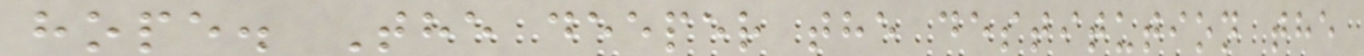hope. The deeper the destitution the
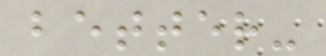better-
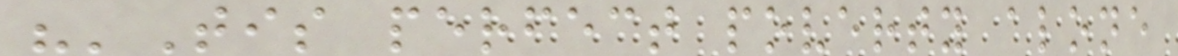"'Tis perfect poverty alone
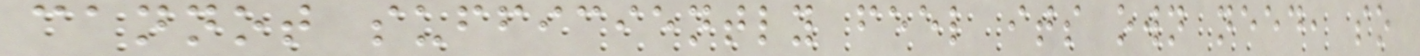cannot sufficiently feel its own need, so
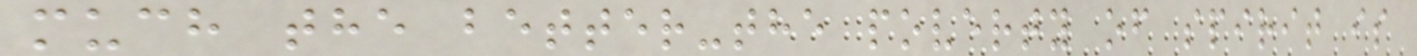much the better-the poverty of spirit is
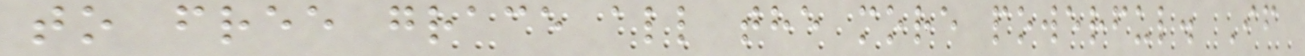to free grace all the more powerful. If
